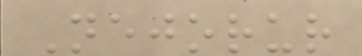Nejorur
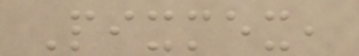Pixmex,
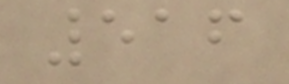516
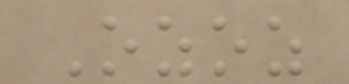Ozoz
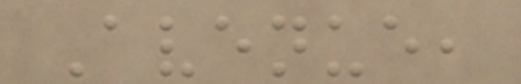Avenue,
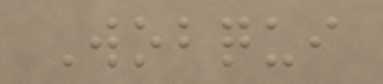Wobqui
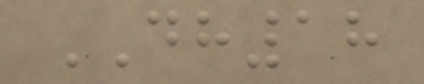DH18
